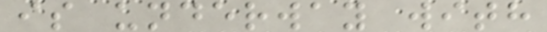is underway with
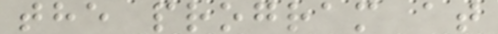the program at
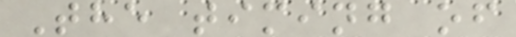The timing of
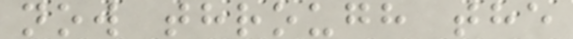now through the
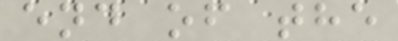end of the
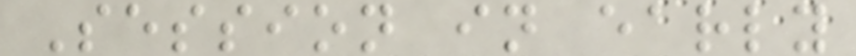Session in early
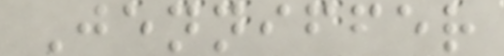Jenniffer
